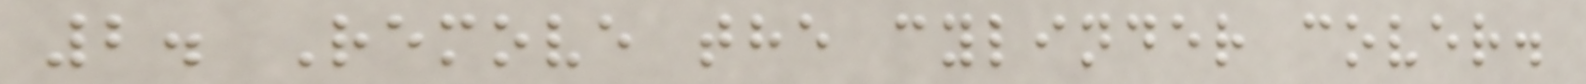2. Remove the cylinder cover.
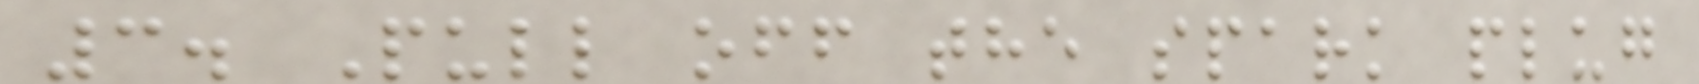3. Pull off the spark plug
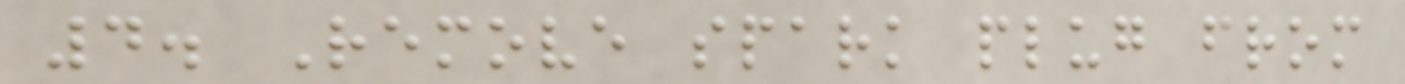4. Remove spark plug from
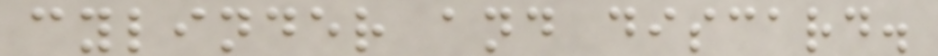cylinder and discard.
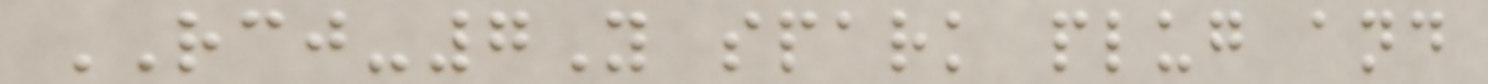RCJ-7Y spark plug and
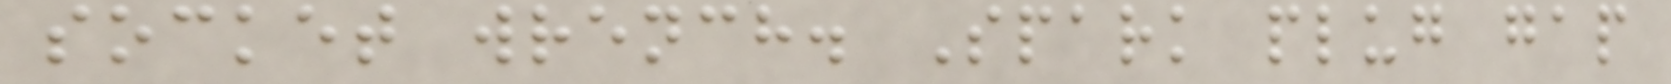socket wrench. Spark plug gap
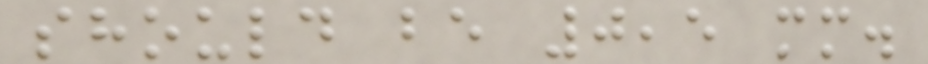should be 0,5 mm.
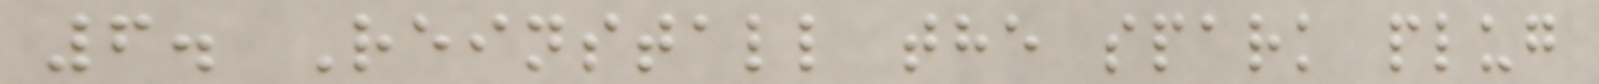6. Reinstall the spark plug
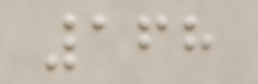168
